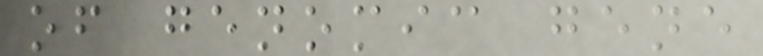of genomic gene
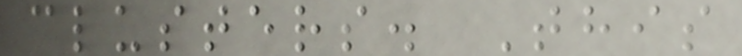clusters. This
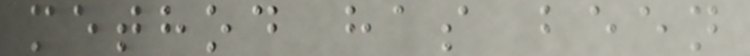method has been
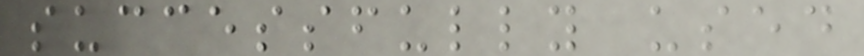successfully used
